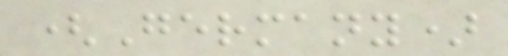(Germany)
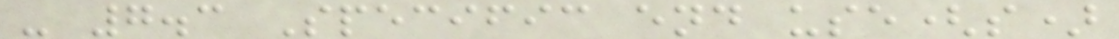- 7.3 Specific end use(s)
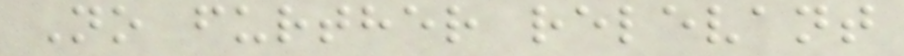No further relevant
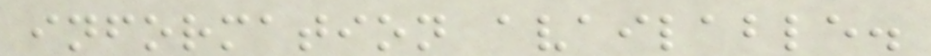information available.
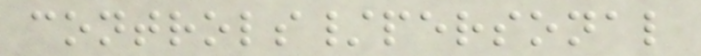controls/personal
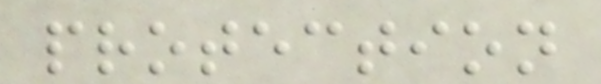protection
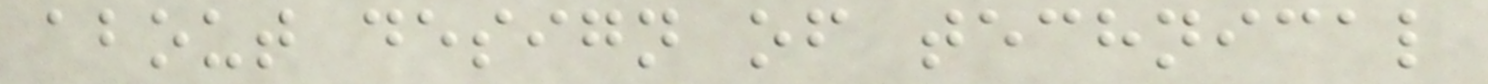about design of technical
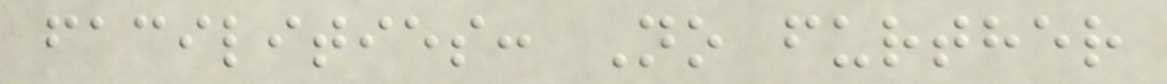facilities: No further
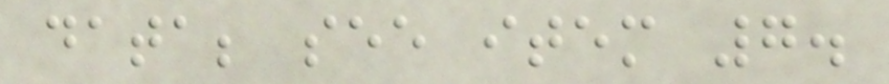data; see item 7.
